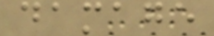damage
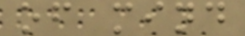of mind
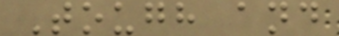Tough and
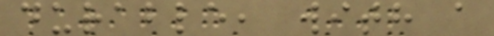durable, with a
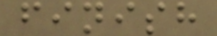finish
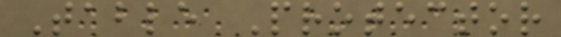Table Protector
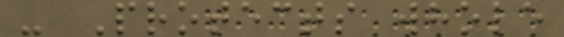- Protects whole
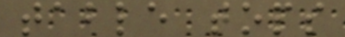table tops
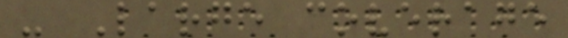- Large coverage
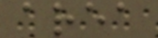area
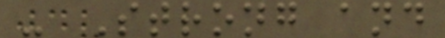- Strong and
